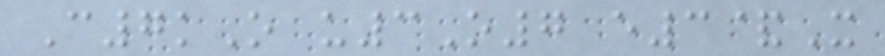C7kO u3O7 e3&X
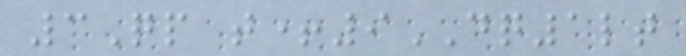3Qp t+9DQ1lt
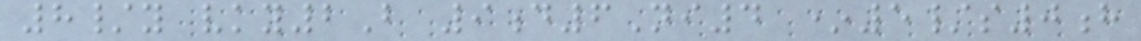8/y vky2B 9d6Ni4 *5/s0h
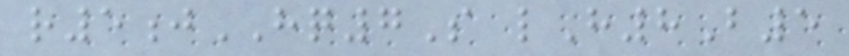r5jHQ7S lH8B5
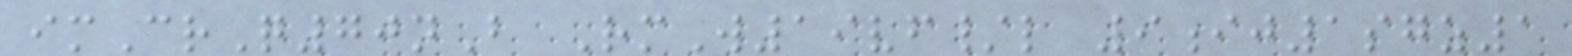imCrQ70nB RmW19vf/l 9ij1sgz1
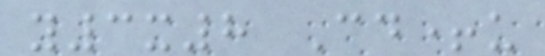y3x8 Cd+u
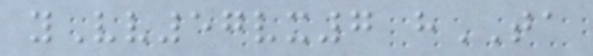yVv57vx7 hTA
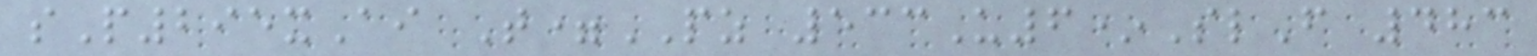sP295xAi T=PZ 533U6*SlF 483
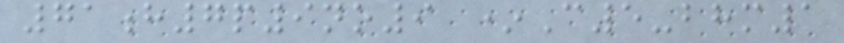71h7p9no9 *C5-bhm1
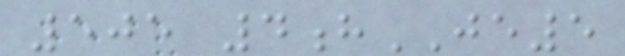505 4hJE5
